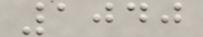1040
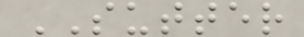SUTTER
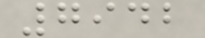7942
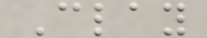Clay
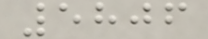5806
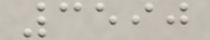3590
